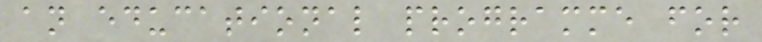an educational programme for
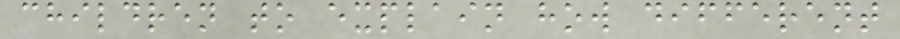children to explain how different
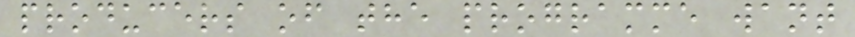producers of the programme want
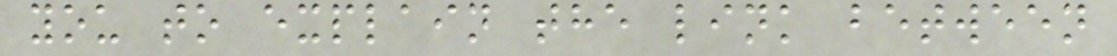you to explain the link between
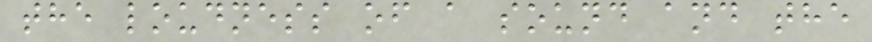the loudness of a sound and the
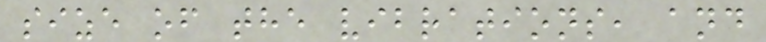size of the vibrations, and
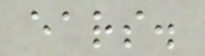ears.
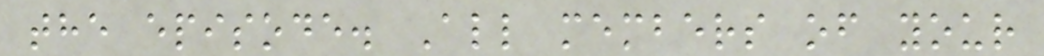the episode. All members of your
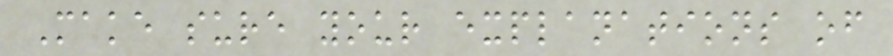Make sure your explanations of
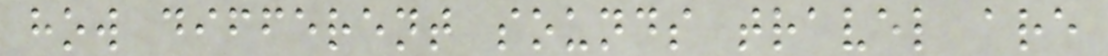how different sounds travel are
